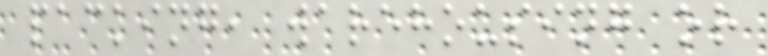packing, warehousing or
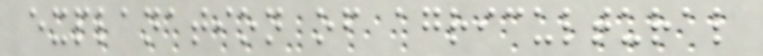explanation of agricultural
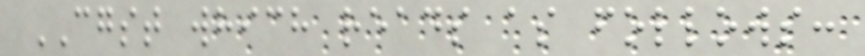CGST which reads as follows:
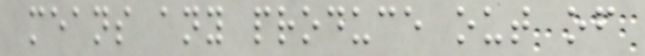means any produce out of
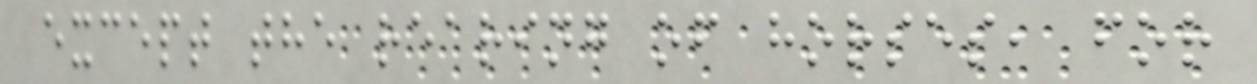except the rearing of horses, for
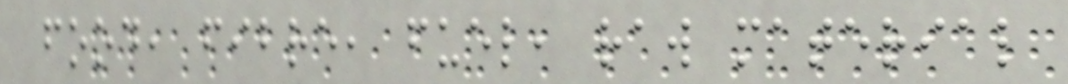food, fibre, fuel, raw material
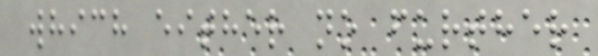which either no further
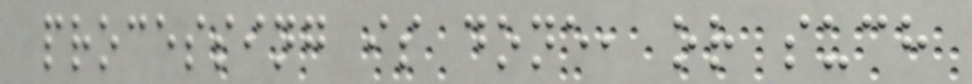processing is done, or such
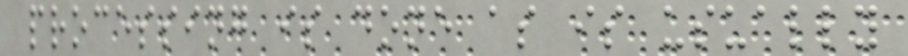processing is done as is usually
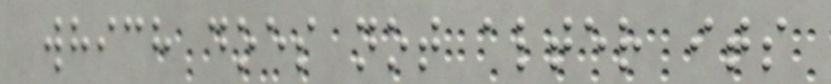which does not alter its
